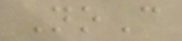NoC
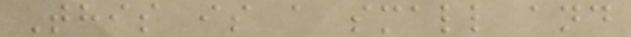This is a small and
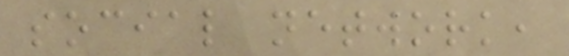social network,
